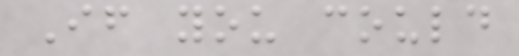If you could
